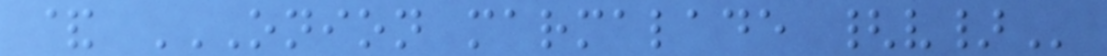& ONION MARMALADE {V}
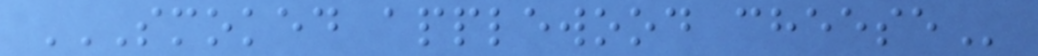SMOKED APPLEWOOD CHEESE
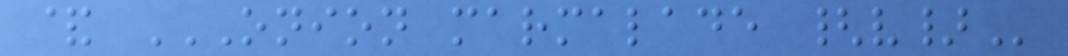& ONION MARMALADE {V}
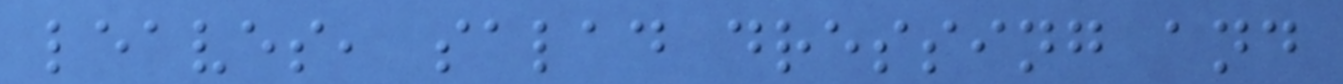leaves, salad dressing and
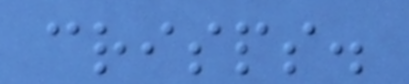crisps.
